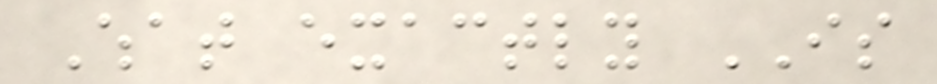What exactly IS
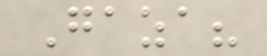Gaza?
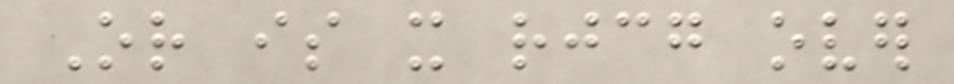Or is it rejoicing over
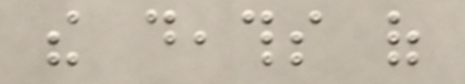the deaths of
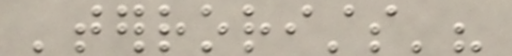'terrorists'?
